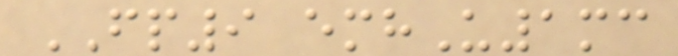FP9 emhU1mc
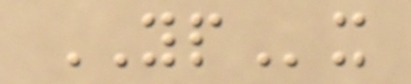YPx
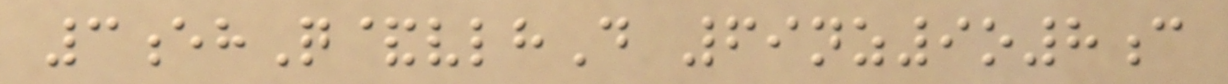3ehQ&vlhD 69nz9o8c
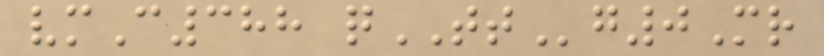vmC388 qTTg0Mr
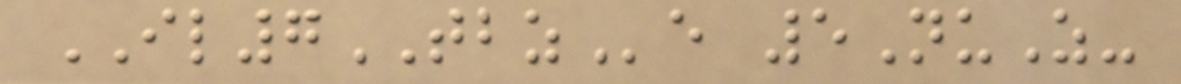IL7TBZe 5NuZ-
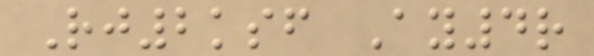Rj2ksf Ay4r
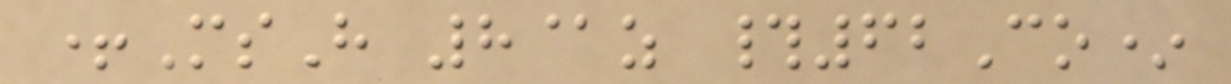+MsH 8@z #62Co*
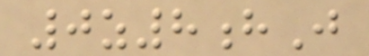0z8hJ
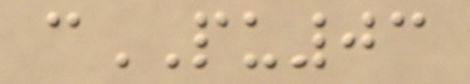cPU03
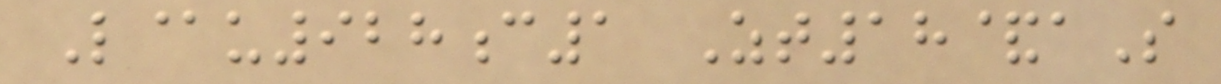L@u928c1 Zt18&aS
